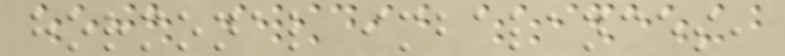hormonal imbalances,
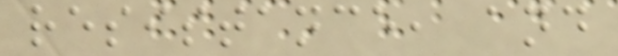resistance, and
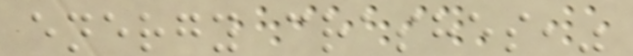energy crashes,"
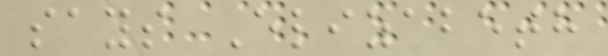says Elizabeth
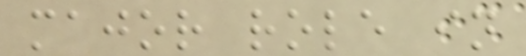major role in
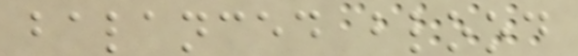balanced blood
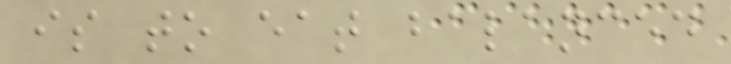is to eat balanced
